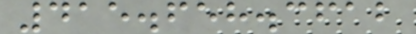415.658.3612
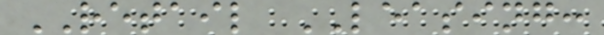RETAIL LEASING:
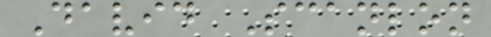David Scanlon
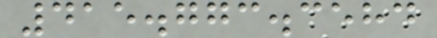415.773.3584
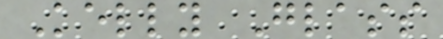Kelly Glass
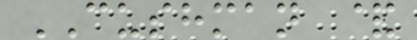CUSHMAN &
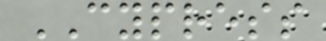CYPRESS
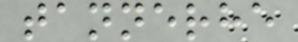tannerhe
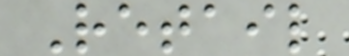Retail
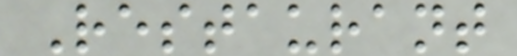Restaurant
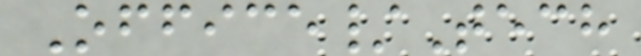Office/Tech
